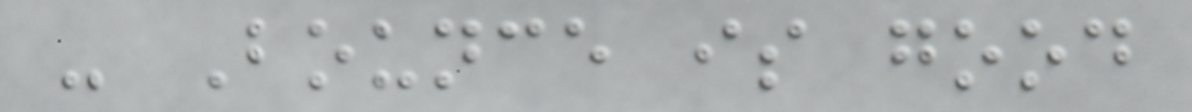- Bounce is good
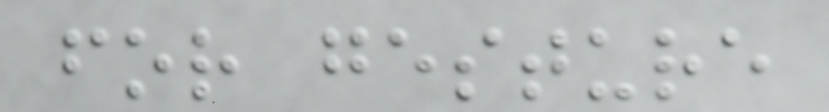for gesture
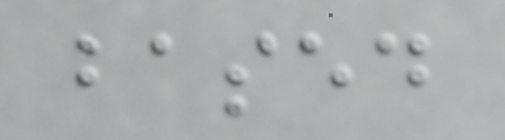based
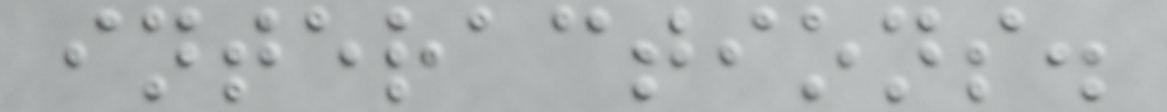interactions.
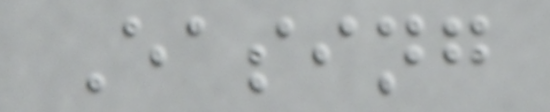Easing
